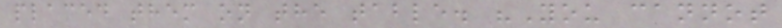placed them on the table. "You cannot
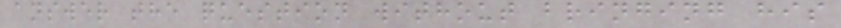answer the question without bringing his
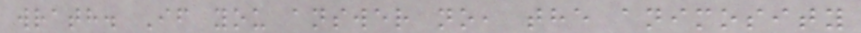wrath. If you answer no, the animosity
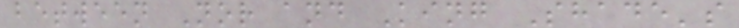between Nor and King Shade's
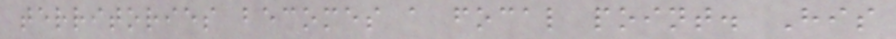territories becomes a focal point. His
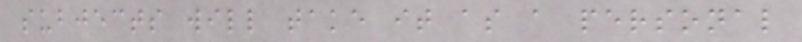subjects will take it as a personal
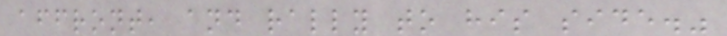affront, and rally to his side."
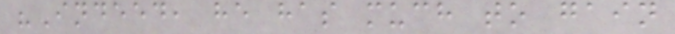"Indeed, he has much to gain
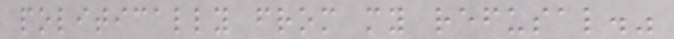politically from my refusal."
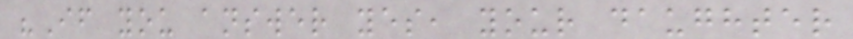"If you answer yes, your daughter
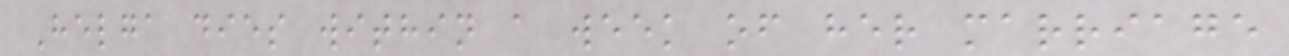Helga dies within a week of her marriage
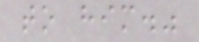to him."
